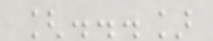[...]
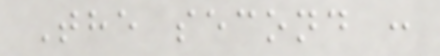The second :
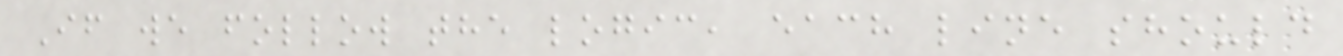If we follow the logic, each line should
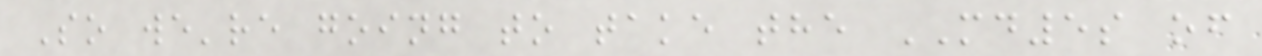So we're going to take the MD5s of
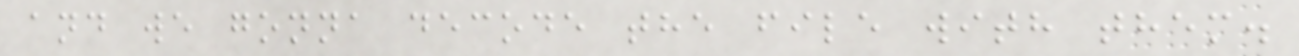and we gonna decode the file with them.
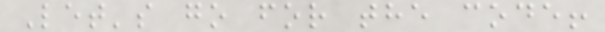Let's go for the code!
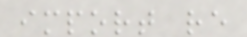import re
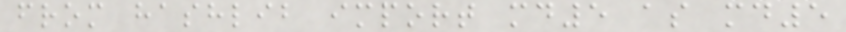from hashlib import md5 as md5
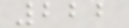222
